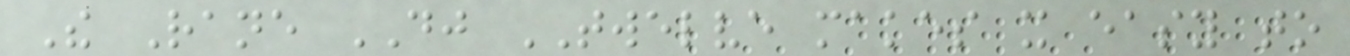The Rane DJ TWELVE makes it easy to
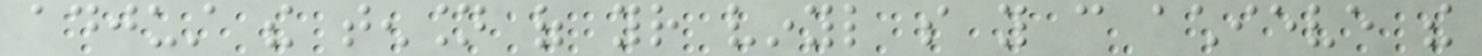adjust the tension of your vinyl so you can achieve the
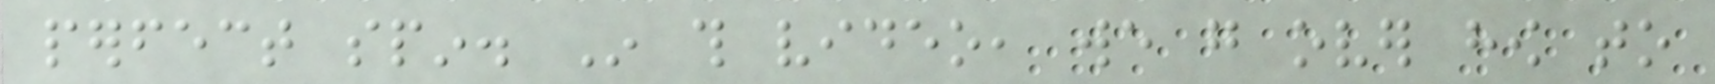perfect spin. In this video, we go over how to
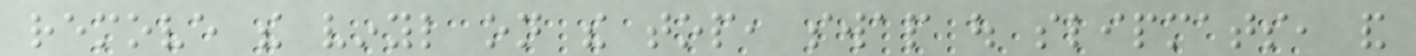remove the vinyl on the top, swap out slipmats, and
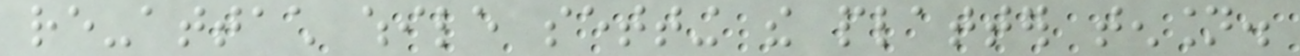re-attach while setting the platter tension.
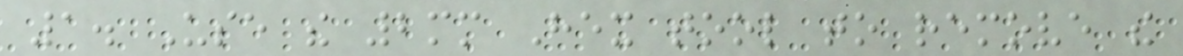1. Use the 2mm Hex tool to remove the
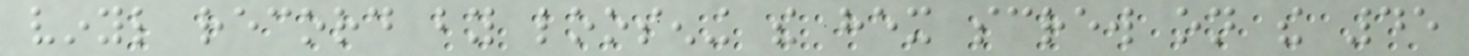vinyl record by loosening the hex screw on the 45
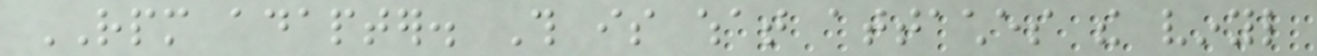RPM adapter. This is what attaches the vinyl
